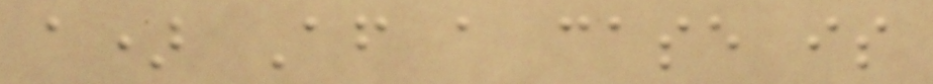a) After a case is
